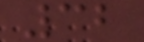32
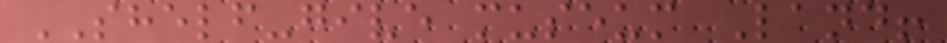SHELF-give museum Land!
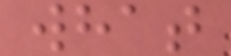what
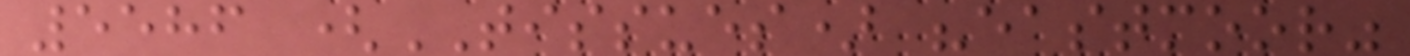5586 (TISSUES) "eastmoor"
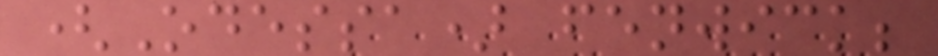(Odessa) fenwick;
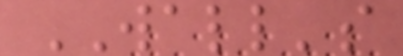WALL's
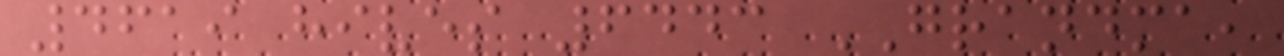4619 hives 6443 GRANDMA,
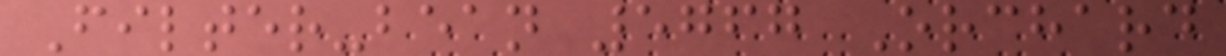Filter-bean 5767 Orchard
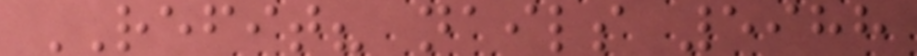REFIT? nails 5988
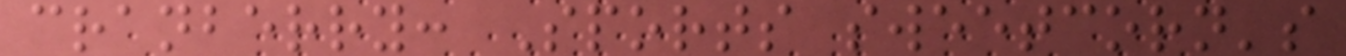cranberry: Sports sweetcorn's
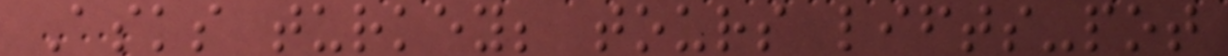Asks turkey; tours lifts-pot
